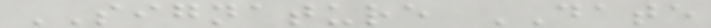SIGNATURE DATE
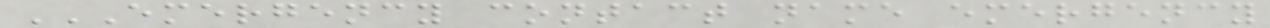EMERGENCY CONTACT NAME EMERGENCY
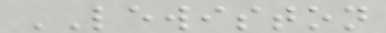LEWISTON
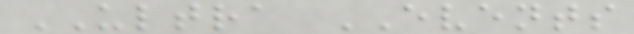ULTRA EVENTS
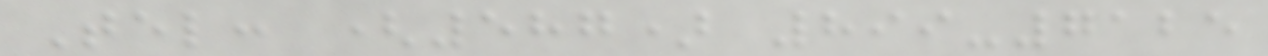Tel: (587) 899-7125
